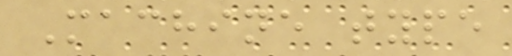Machine type
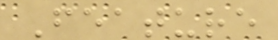Feature
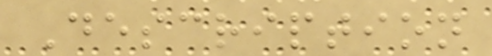Description
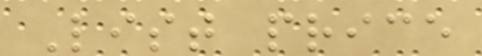List price
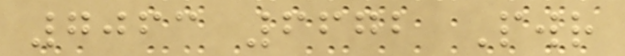7063 6672 Pwr
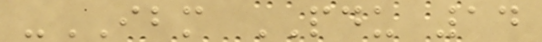-IBM PDU 14
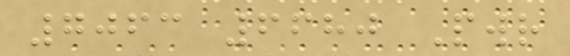7063 6680 Pwr
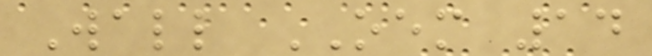Wall OEM 14
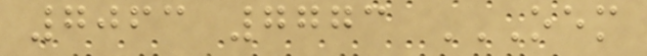7063 7773 OEM
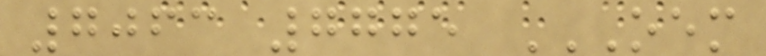7063 7775 OEM
